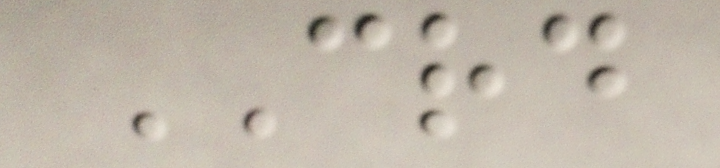CRD
